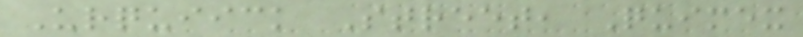Urquiick Street, Quimex
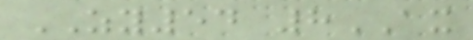ZY54 8AX
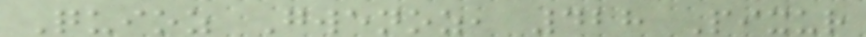Quioz Gwenoz, 428 Pixur
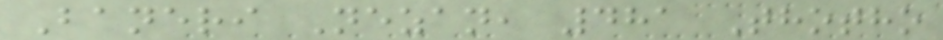Baneri Nezan, 481 Thotho
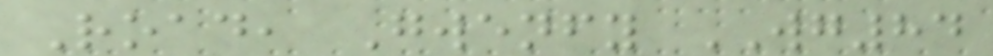Road, Gwenfy WG84
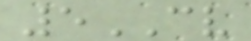5CV
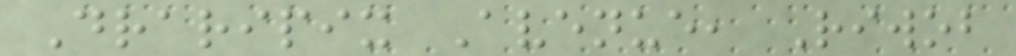Draripix Avenue, Riwob
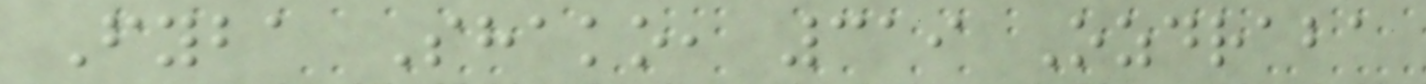Fyba Shako, 319 Ozdraba
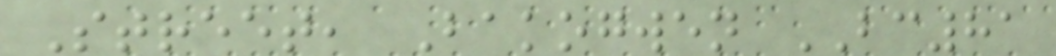Street, Bakogwen BC81
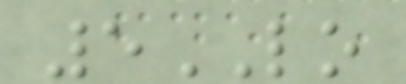5LO
